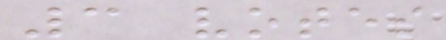3 votes
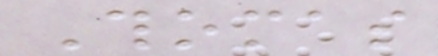Thomas
